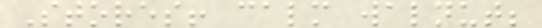Stores! calm walnut;
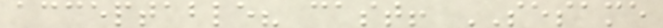acceptable? cast! SESAME
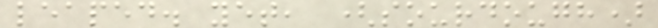leaped. yet, (sourdough)
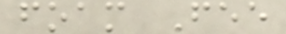foam Fee
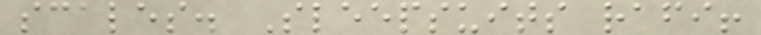scales. Sleepsuits rafi!
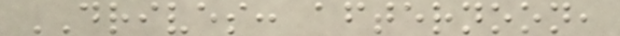DRIVES: afternoon,
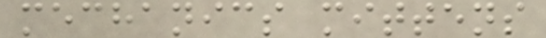mechanics mittens
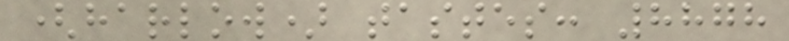(harlow) tastes: 8878
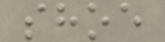shoe
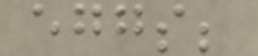eggs;
